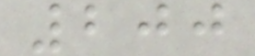200
